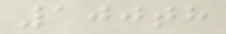100th
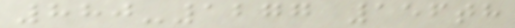880-1277 156th
